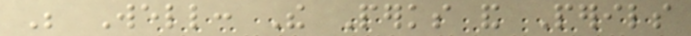Be Well: The Perks and Perils
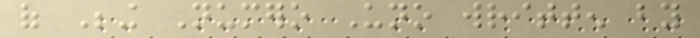of Being Numero Uno written by
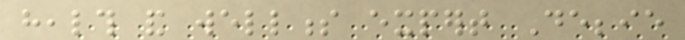health and wellness expert Debbie
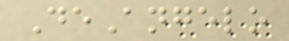DeAngelo
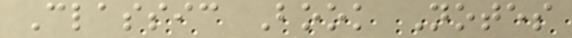Classic Book Notes
